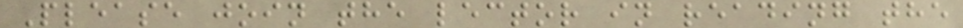Please join the lector in reading the
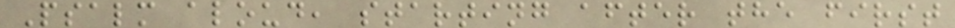Psalm aloud, starting after the first
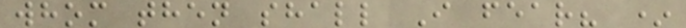whom then shall I fear? *
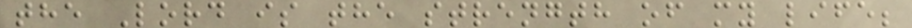the Lord is the strength of my life;
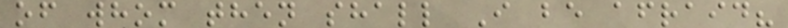of whom then shall I be afraid?
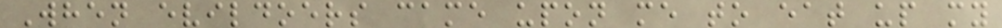When evildoers came upon me to eat up my
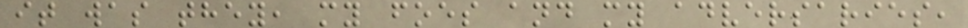it was they, my foes and my adversaries,
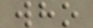who
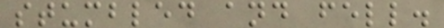stumbled and fell.
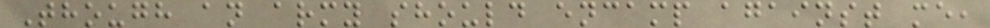Though an army should encamp against me,
